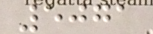5071
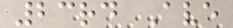23rd Ave
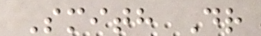Smith Dr
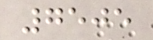7505
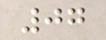07
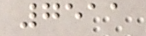7511
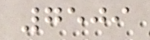7509
